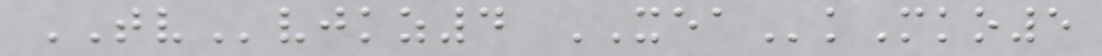TVvjkz4 XEAkMko5
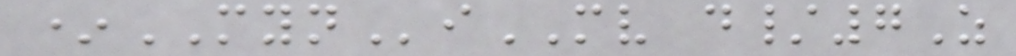*MYNiMV d/7Z
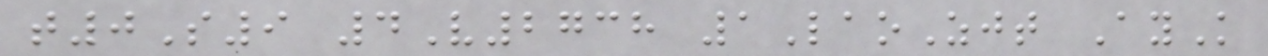t0S9 4V2738 1LaoZjt AyK
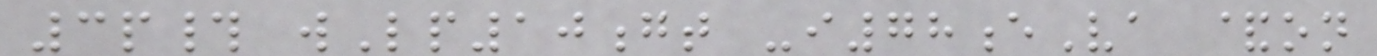3p# wLp10gt -i78eVa &on
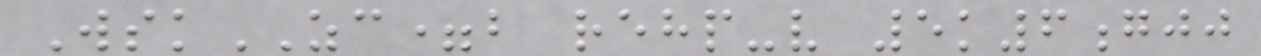WskZC=b rehp-v 5k6gjj
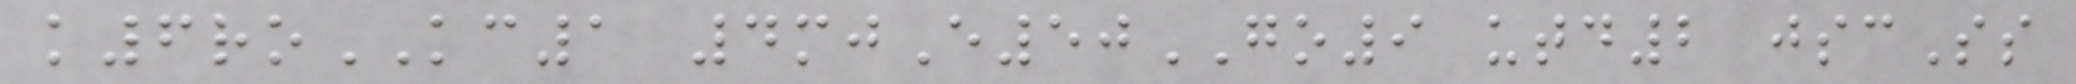k6roKC1 4mjE50GO9 utd2 jscSs
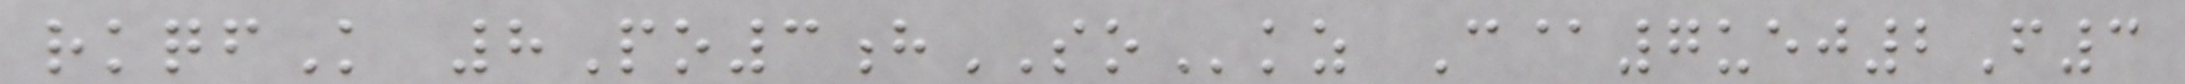rkqfK 8Po3hSOkz C@7uej2F3
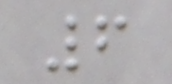6
